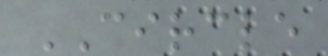CIRCLE
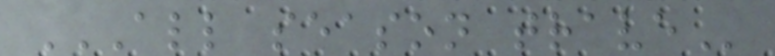ALL SEASON TRAVE
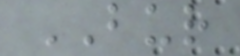BUR
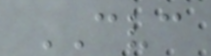CVC
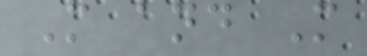M and M
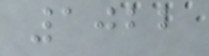1022
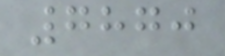7870
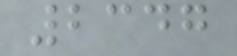2347
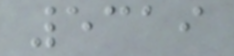5319
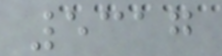5317
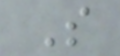S
